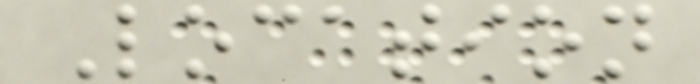Location
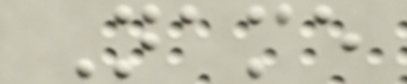Name
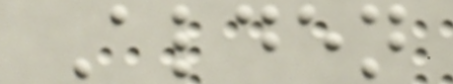Alden
